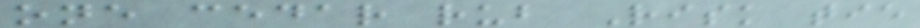one cedar rub Risk tie
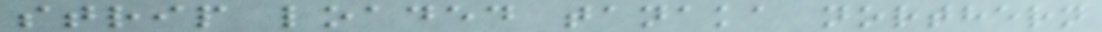strip loaded tanaka northern
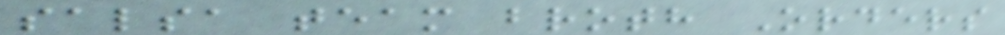salsa team broth Orders
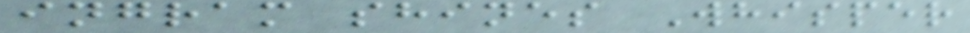ingram shines Whisper
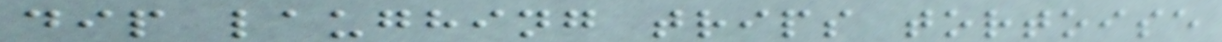dip laughing trips tortoise
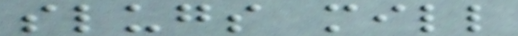slugs mill
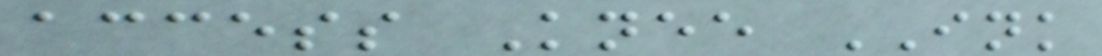access Knee INK
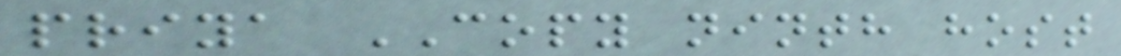priya COPY ninth host
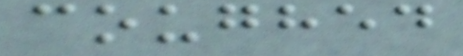coughed
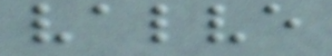valve
